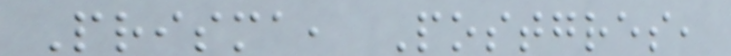Prisma, Postgres,
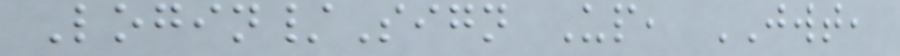Login/Sign Up, JWT,
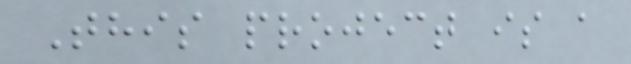This project is a
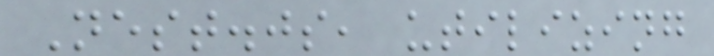Nest.js, utilizing
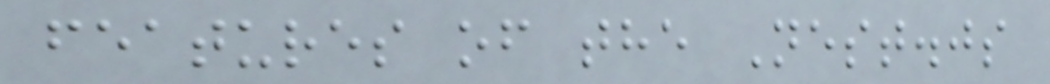features of the Nest.js
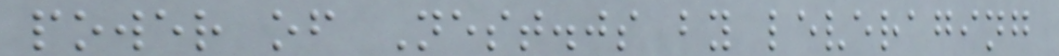power of Nest.js by leveraging
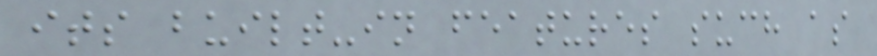its built-in features such as
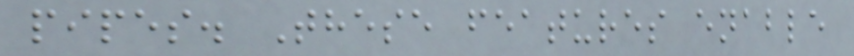pipes. These features enable
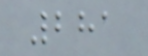281
